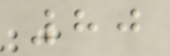80
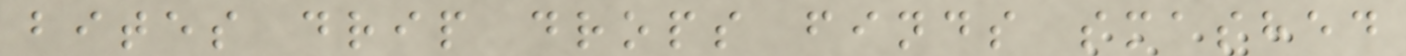bites drip drops finds smashed
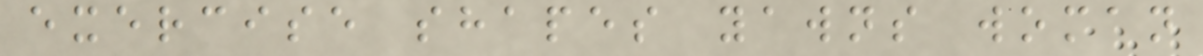exercise shapes yawns woman
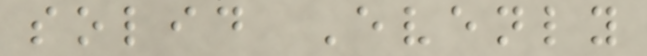solid Evenly
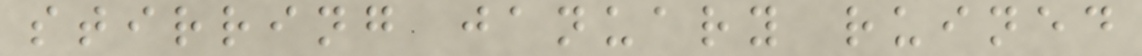stirring january ruined
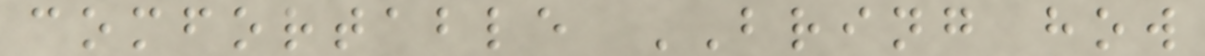comfortable BRING how
